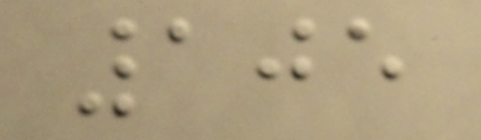105
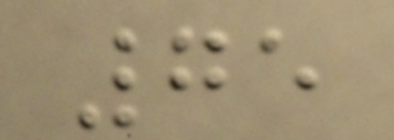75
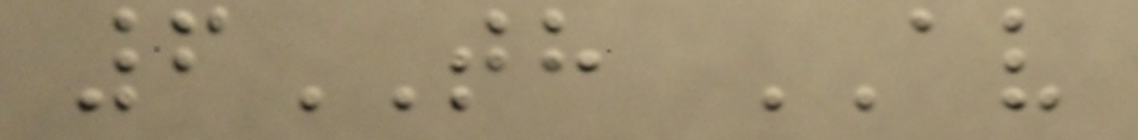6TH AV
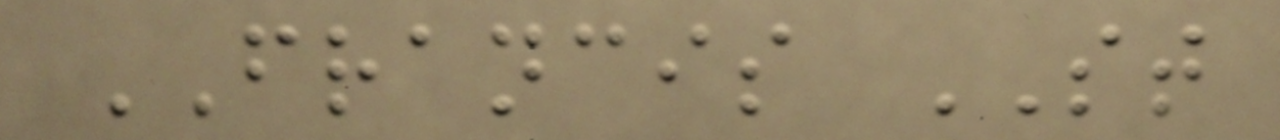FRANCIS ST
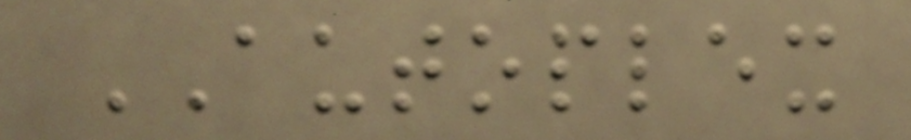AUTOPLEX
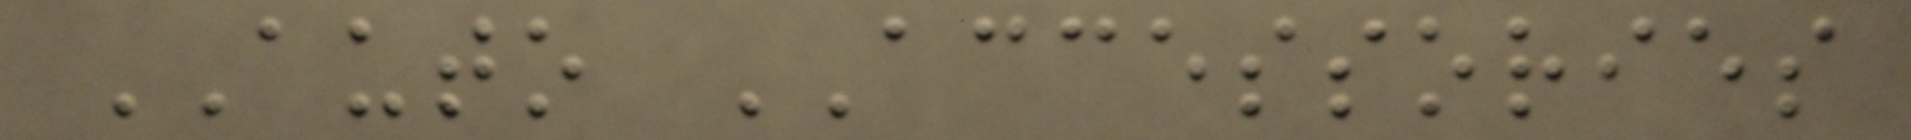AUTO ACCESSORIES
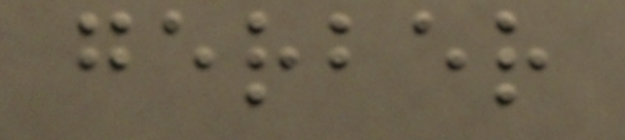gerber
